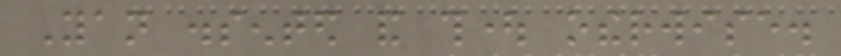Yan dissented and thought otherwise.
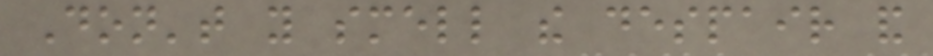Don't you smell the despair and
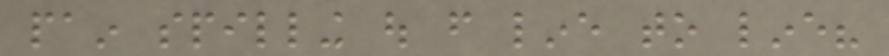pain spilling out from line to line?
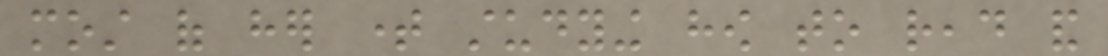most of her time studying how to read and
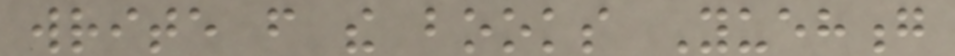write from the books Yuehong
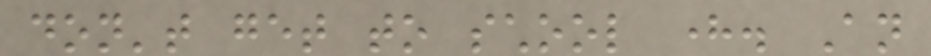don't get to school here. An
